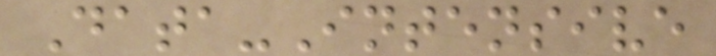Data-Intensive
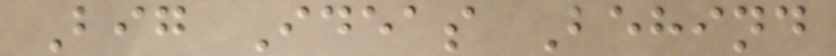Big Ideas Behind
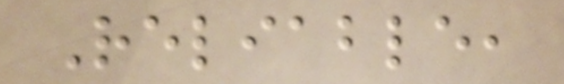Reliable,
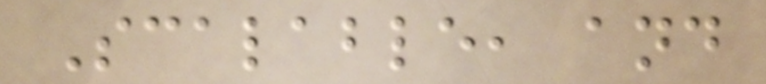Scalable, and
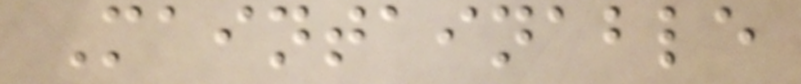Maintainable
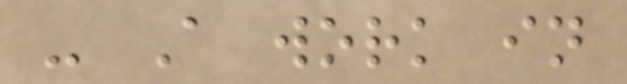- A work in
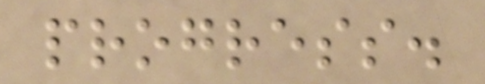progress.
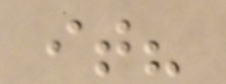it?
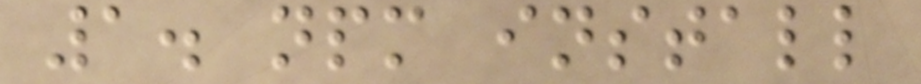1. npm install
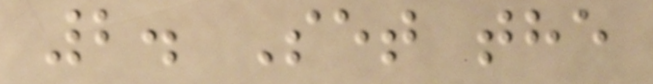2. Set the
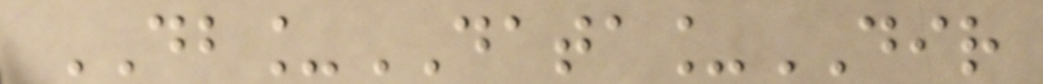DB_DATA_DIR
